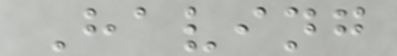Having
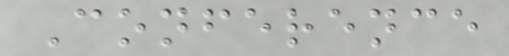Conference
